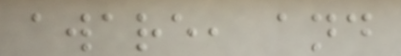aware, and
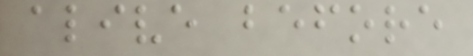alive before
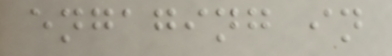engaging in
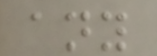any
